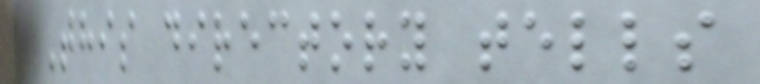This directory tells
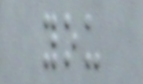you
